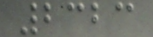2323
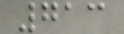713
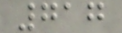717
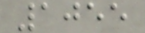1055
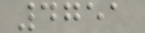4751
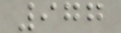977
